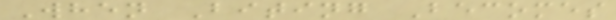When Biting Becomes
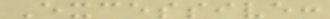Excessive:
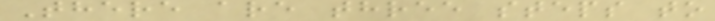There are three steps to
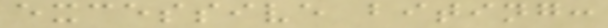excessive biting:
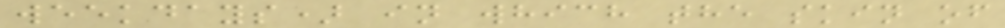weekdays) in which the skin of
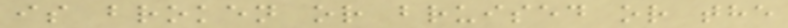is broken or bruised or the
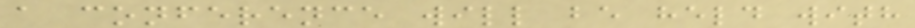a conference will be held with
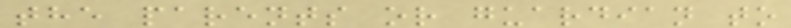the parents or guardian to
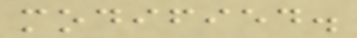modified.
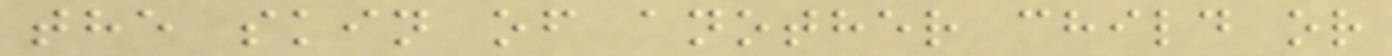the skin of another child or
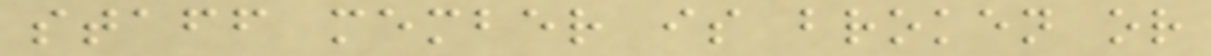staff member is broken or
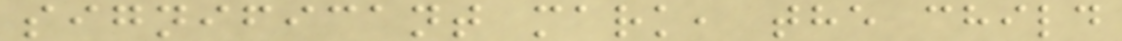significant mark, the child
